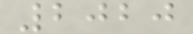2020
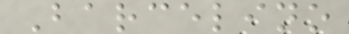Barcelino
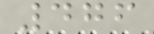476
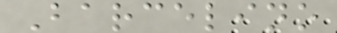Barcelino
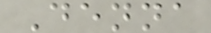Denna
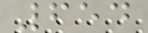654
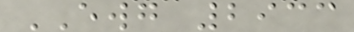EWG 2933
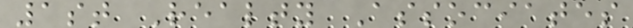1st Realty Associates
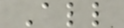All
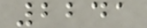2241
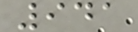941
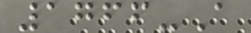1766-A
